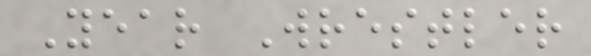Year Wrestler
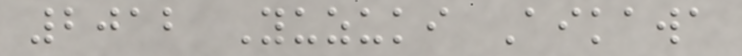2012 Yuzuki Aikawa
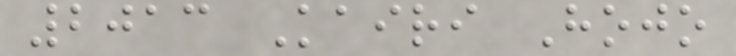2013 Kairi Hojo
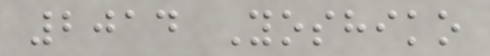2014 Yoshiko
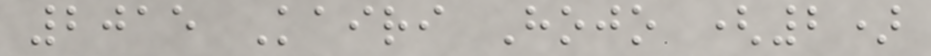2015 Kairi Hojo (2)
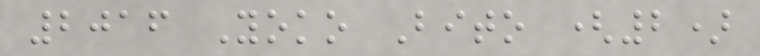2016 Yoko Bito (2)
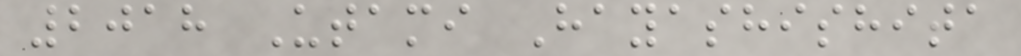2018 Utami Hayashishita
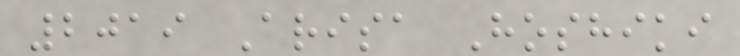2019 Arisa Hoshiki
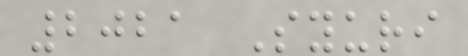2021 Syuri
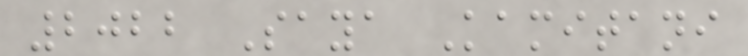2022 Saya Kamitani
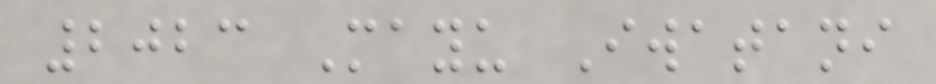2023 Mayu Iwatani
